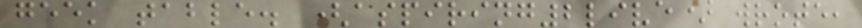geek table. (aspiring2live) wrote,
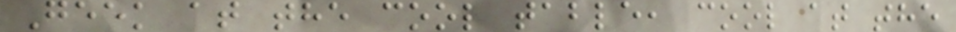Geek at the cool table, cool at the
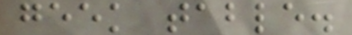geek table.
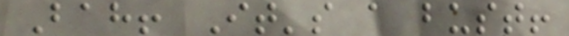Bah! It's a bust!
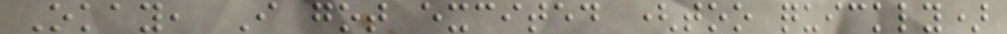Okay, I got excited (too quickly)
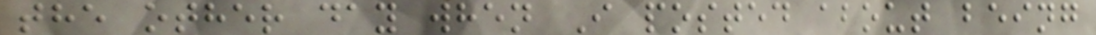the other day when I posted about being
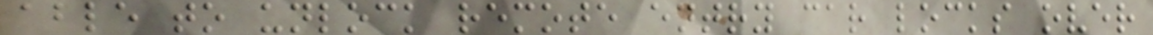able to unlock remote entry car locks over
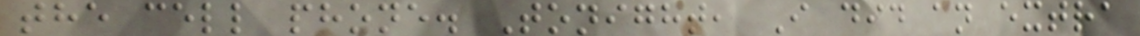the cell phone. Tonight, I did an extra
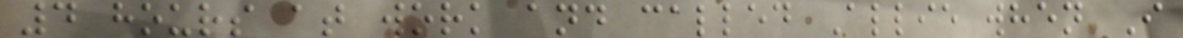4 hours at work and called Allie when I
